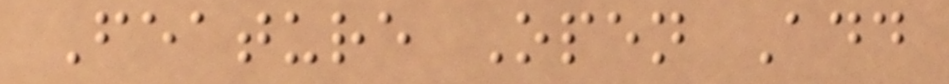Feature Open Add
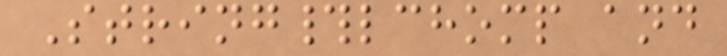String#lchomp and
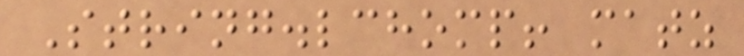String.lchomp! matz
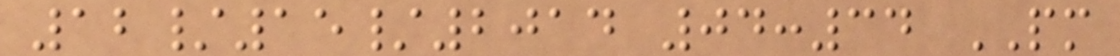12/15/2014 04:34 PM
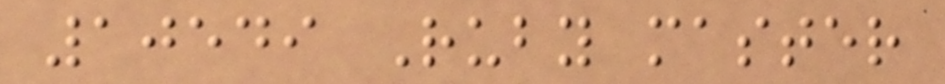10549 Ruby master
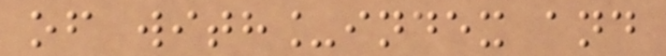of with_index and
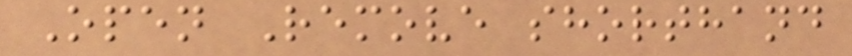Open Remove shorthand
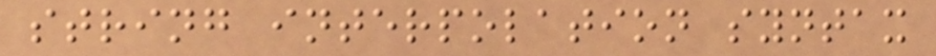string interpolation syntax
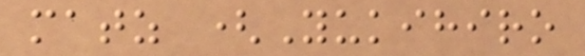matz (Yukihiro
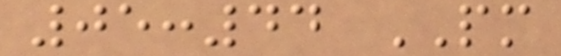05:44 PM
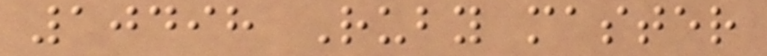10498 Ruby master
